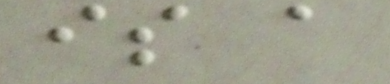is a
